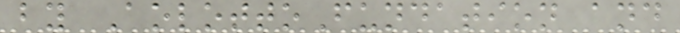by AolottoFundation and
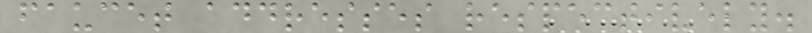faucet addresses respectively.
